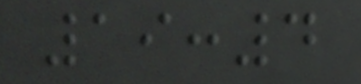19:4
